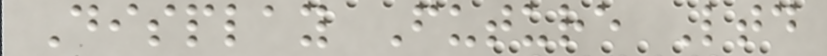Display Future Ltd
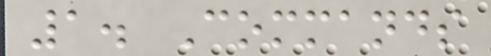1. Commands
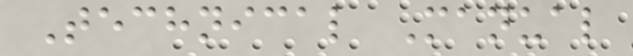Technical Manual
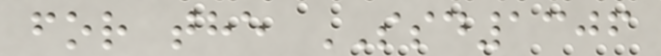for the SSD1306
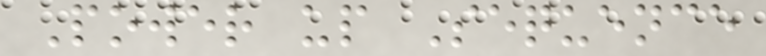Power up Sequence
